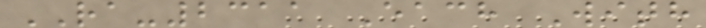RA-2311 Each With
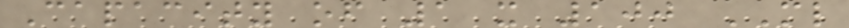Capacity of 1 x 100 ML
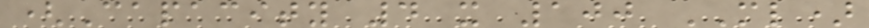(Capacity 4 x 100 ML)
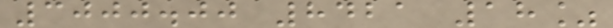3000.00 8421 18%
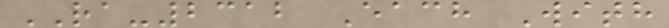RA-2312 Each With
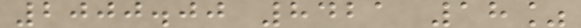2000.00 8421 18%
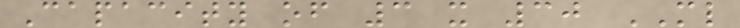Capacity of 3 x 30 ML
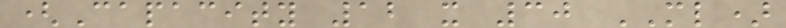(Capacity 12 x 30 ML)
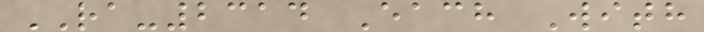RA-2314 Each With
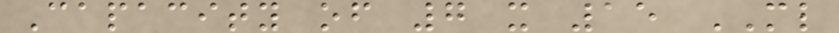Capacity of 7 x 15 ML
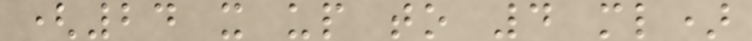(24 x up to 4 ml)
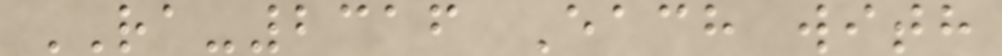RA-2316 Each with
